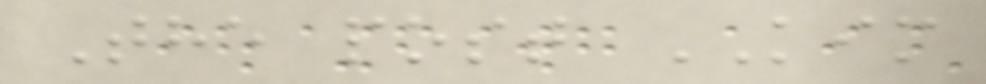The post KIM
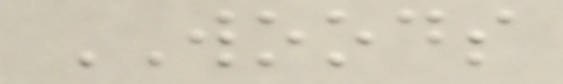WOODS
